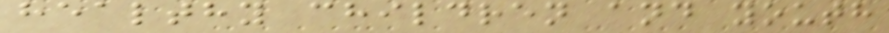healthy children and youth
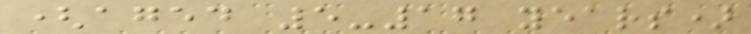(aged 5-17 years)
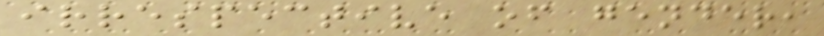irrespective of gender,
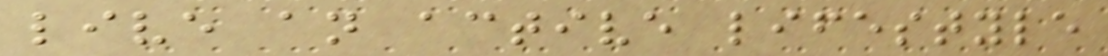live an active lifestyle
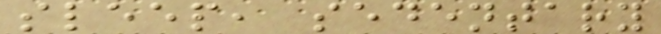sleep, sedentary
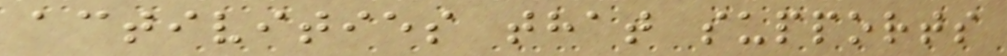activities that supports
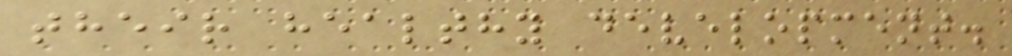their healthy development.
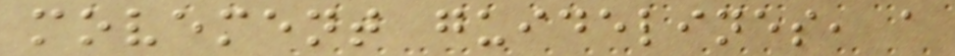movement guidelines, a
